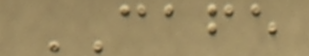CAFE
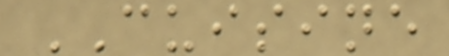CUISINE
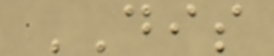DIS
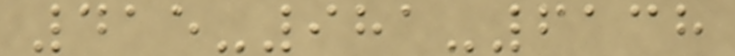415-981-6138
